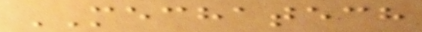MECHATECH
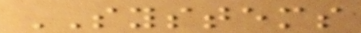SYSTEMS
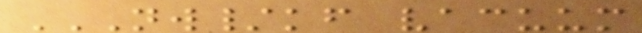NW/KF VACUUM
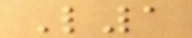L1
